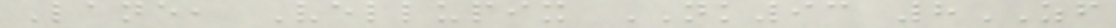Lane, Vellupix NK93 8ZF
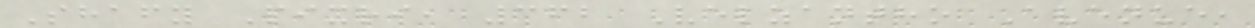Shafy Pixri, 362 Velzantho Avenue,
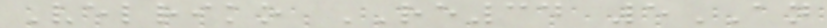Velriko RE34 5AN
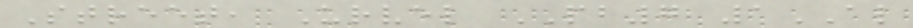Street, Urvel PB7 1AL
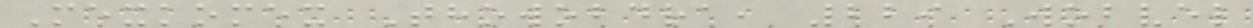Mexkomex Thowobdra, 229 Wobvel
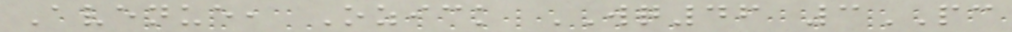Avenue, Ozick WQ46 3PC
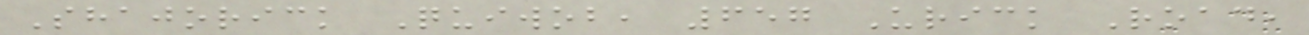Shajorick Quiwob, 657 Urick Road,
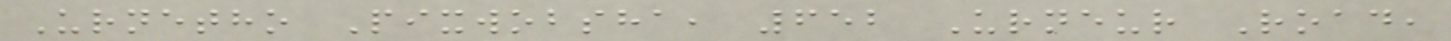Urnetho Pixwobsha, 652 Urneur Road,
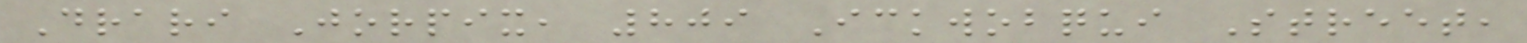Drari Jorpix, 809 Ickwobqui Street,
